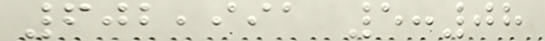602,991 5:08
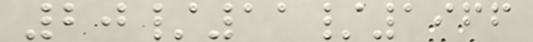20/11/1966
